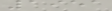1951
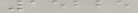15225
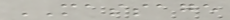MASSAGE
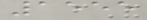1555
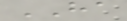HA
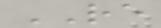RE
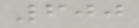600
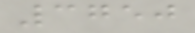3750
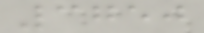3750
